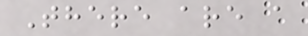There are a
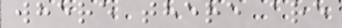where there are
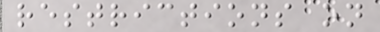restrictions on
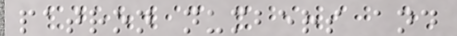patron numbers and
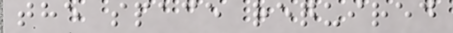the space required
